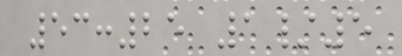53:25 1/5
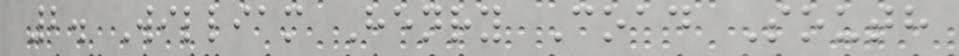2. William Henry Coad South
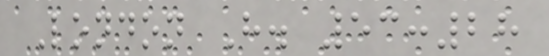London H. 53:28
